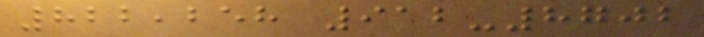822,258 912-8702
